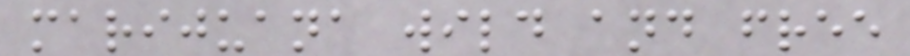marijuana wild and free
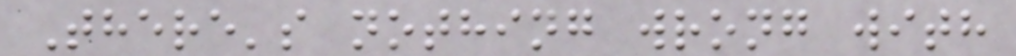There's nothing wrong with
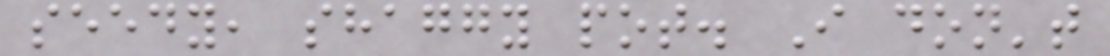seedy, shaggy pot. I don't
